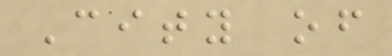City of
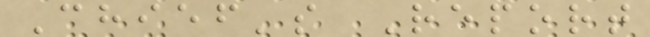Chief's Report
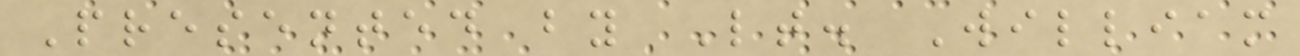Presented by Lt. William
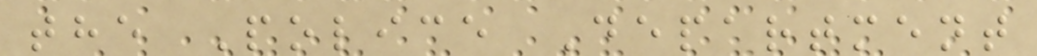the Police Department
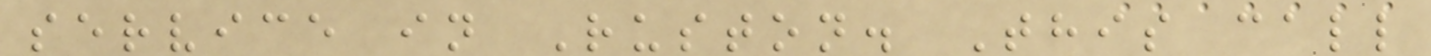service in Ruston. This call
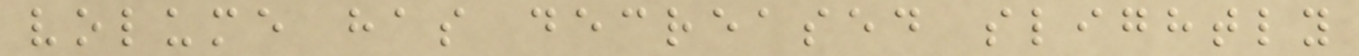volume has decreased slightly
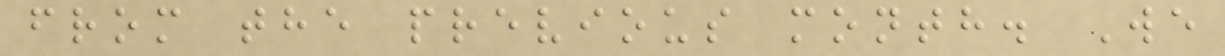from the previous month. We
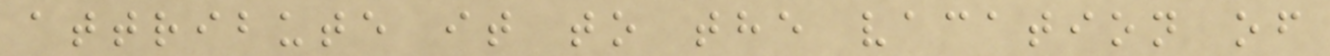attribute it to the vacation of
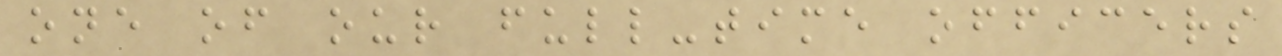one of our full-time officers
